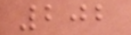202
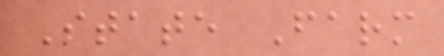State Farm
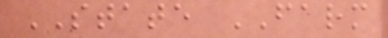STATE FARM
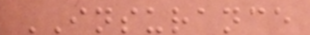INSURANCE
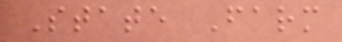State Farm
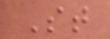St
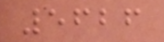5626
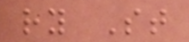ry St
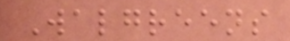Walgreens
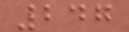247
